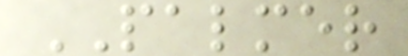PALMER
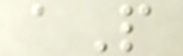aP
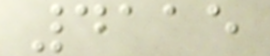4115
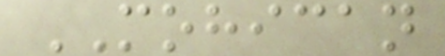MOHICAN
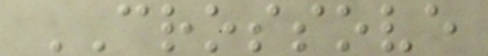CROSSOVE
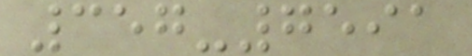357-7591
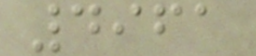4961
